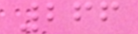266
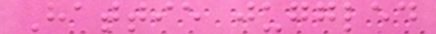Hattie juggled
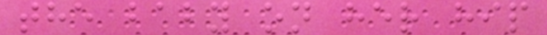the baby on her hip
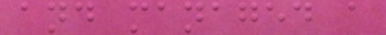and managed a
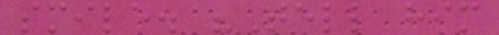smile. "Tell him
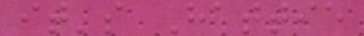it's Hattie
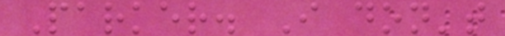Parker. I don't
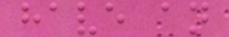have an
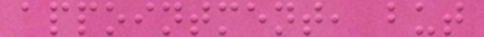appointment, but
